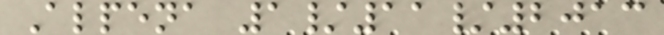Alpena 1/11/2013
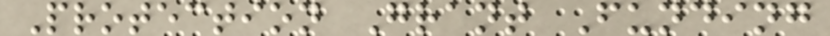Protection Grant Funding
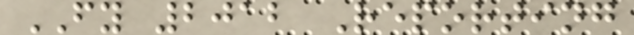FY 2012 Reporting
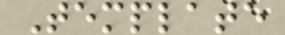Template
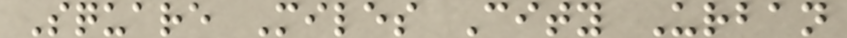Square Miles City Urban
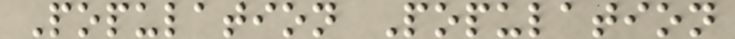Population Population
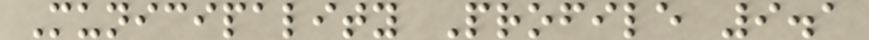Municipality Profile 9.1
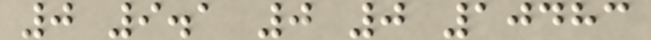0 9.1 0 0 10483
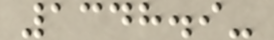1348.9-
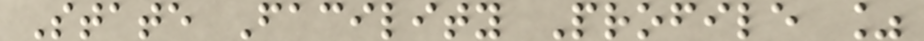State Facility Profile %
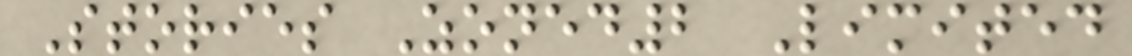Stories Zoned2 Limited
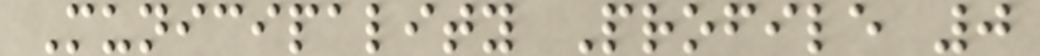Municipality Profile 0
